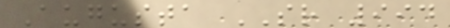Augusta SR 994
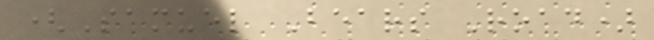(Samuel Bears Road)
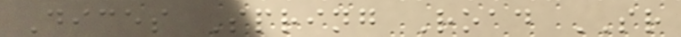Dices Spring Road SR
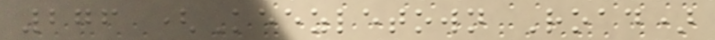276 (Keezletown Road)
